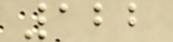122
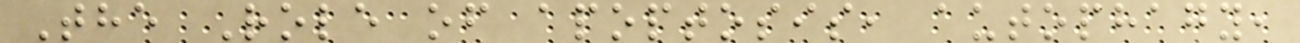The Role of apoptosis, autophagy,
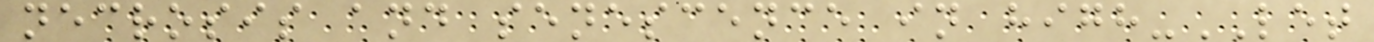necrosis and senescence in high-LET
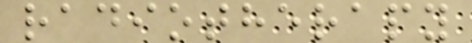radiotherapy
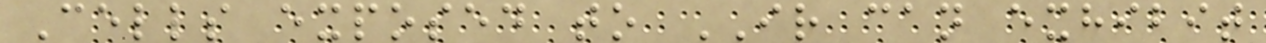Cells exposed to IR can exhibit
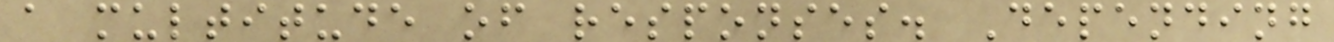a multitude of responses. Depending
